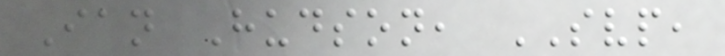Ian Hudson, SVP,
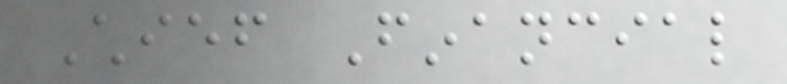Chief Financial
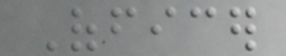Officer
